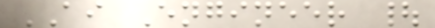AI Engineer |
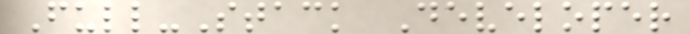Full-Stack Developer
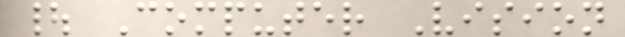| Computer Vision
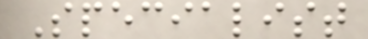Specialist
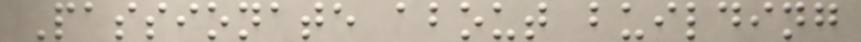Passionate about building
